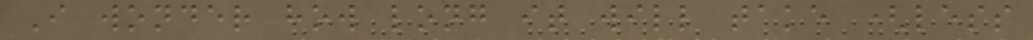I wonder how long it will take (less
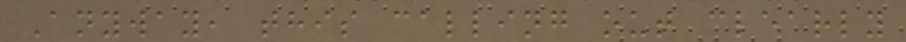Anyway, this calling out clearly
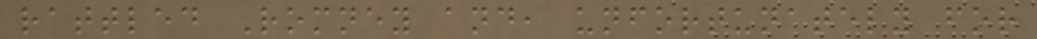rattled Romney and, unfortunately for
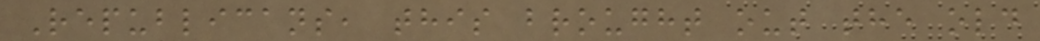Republicans, this brought out the old
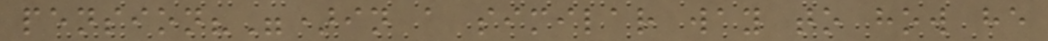pension?")in a similar way to how he
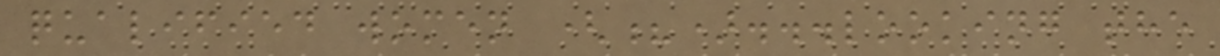qualified women (?)...looking the
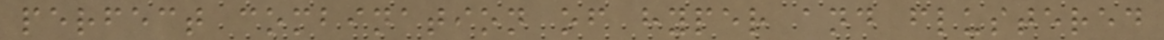perfect combination of hyper and flustered
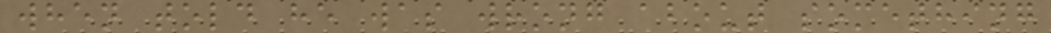when told he was wrong about something
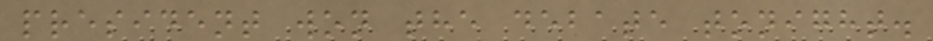president won the debate tonight.
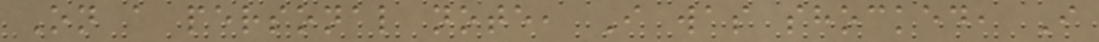On a personal note, I was shocked, I
